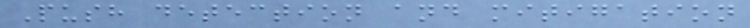Push detection and mitigation
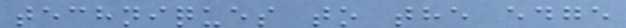techniques to the edge
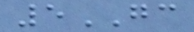5GC
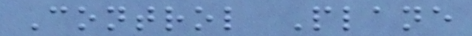Control Plane
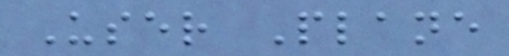User Plane
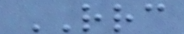RRC
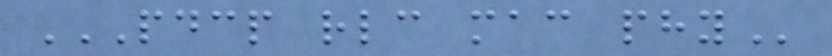PDCP RLC MAC PHY
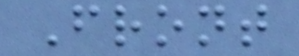Front
